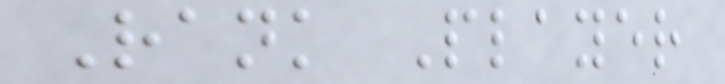Rank Player
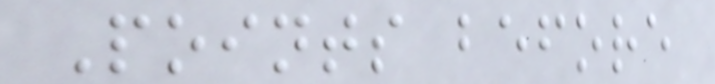Points before
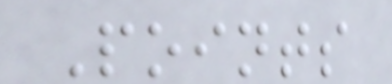Points
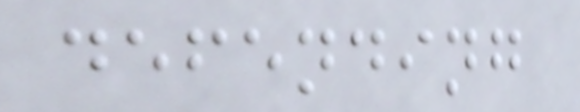defending
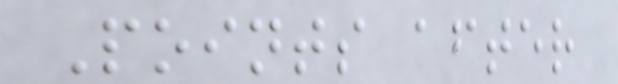Points after
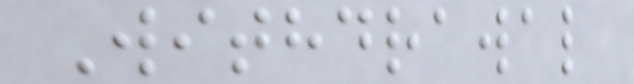Withdrawal
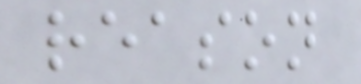reason
